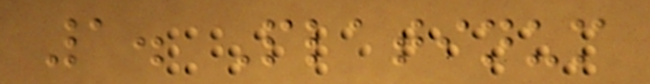1. Platinum
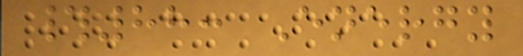#88: Energy
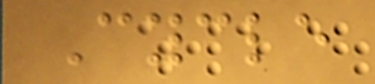Cycle
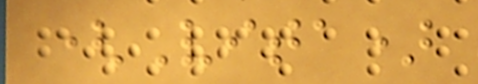(Vita)
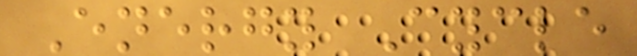Energy Cycle
